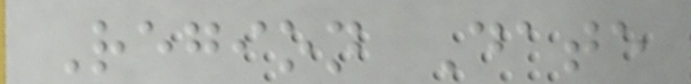Region Date
